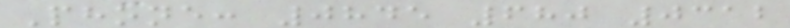Phone: 0845 680 0312
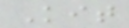Kit
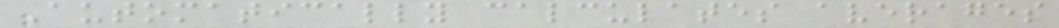Automatically calculates averages
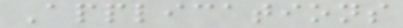Applications
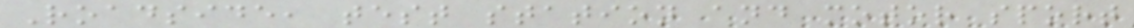Roadside, test station and motor sport
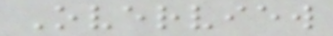Overview
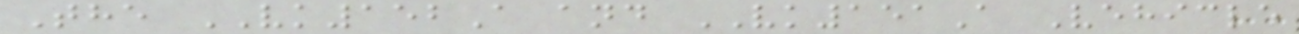The VK152A and VK151A Vehicle
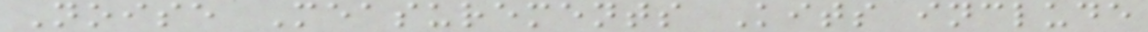Noise Measurements Kits include
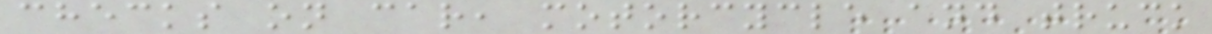checks on car, motorcycle and truck
